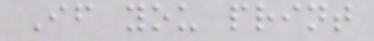If you print
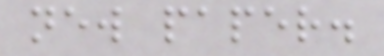new paper.
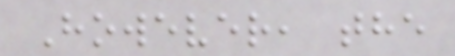However, the
